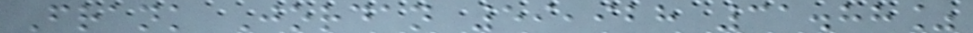Frank Jordan 59,928 31.88%
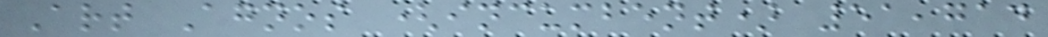Art Agnos (incumbent) 51,714
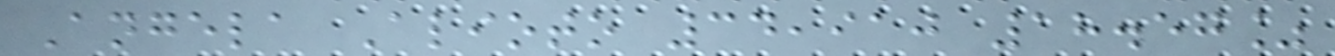Angela Alioto 34,910 18.57%
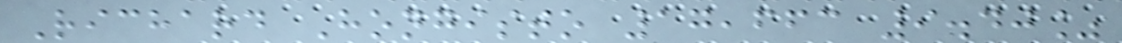Richard Hongisto 17,663 9.40%
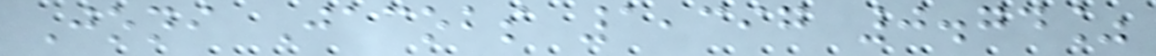Joni Jacobs 1,397 0.74%
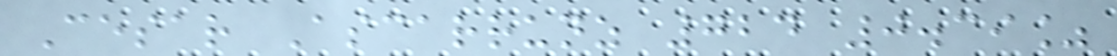Cesar Ascarrunz 724 0.39%
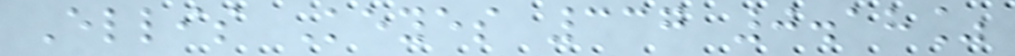Ellis Keyes 337 0.18%
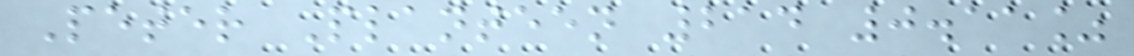Peter Planteen 214 0.11%
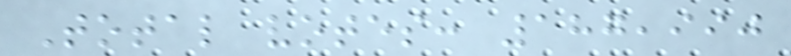Total votes: 187,990
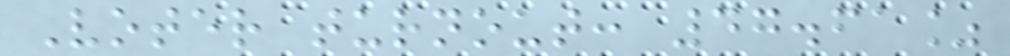Voter turnout: 47.61%
